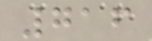716
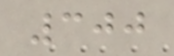300
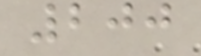200
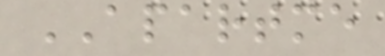APARTME
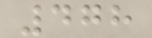478
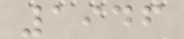1946
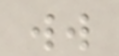ww
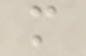m
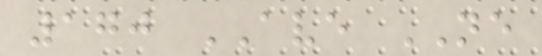170 AVE NE
